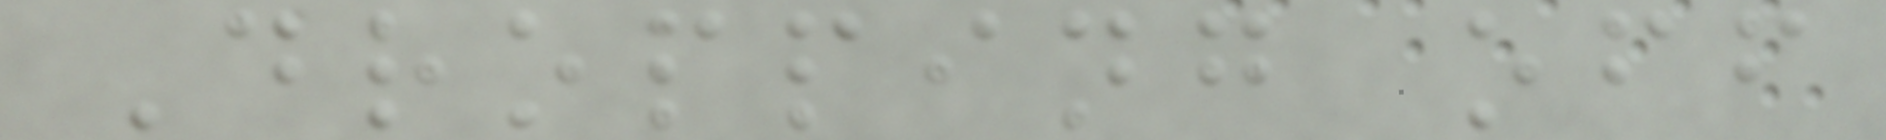Dropping off
